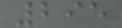295
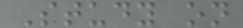Study on
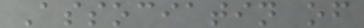Associatin of
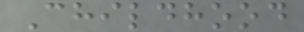Childhood
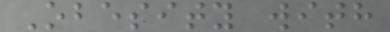Obesity with
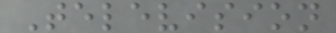Television
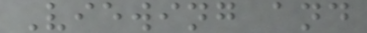Viewing and
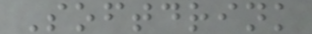Softdrink
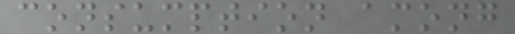consumption among
